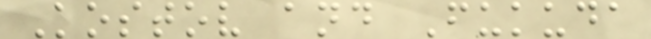Kostov and Fukuda
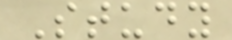Study
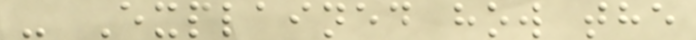- Explained how the
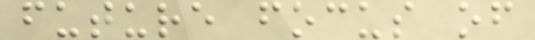future focus of
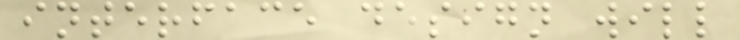interface design will
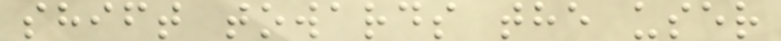shift towards the user
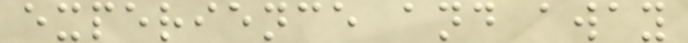experience and away
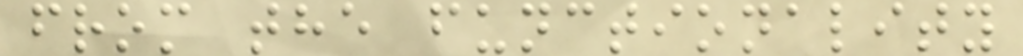from the functionality
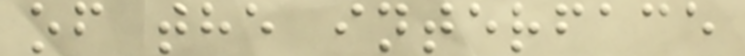of the interface
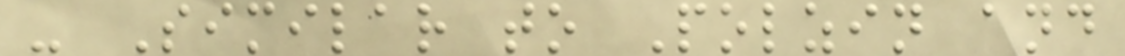- Similar to Polzin and
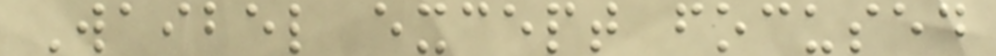Waibel except focused
